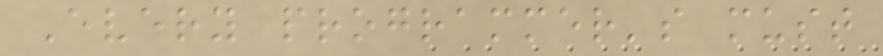Every programmer's must
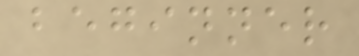beginner
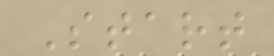Start
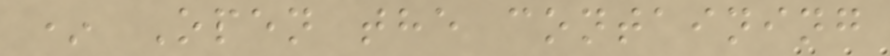* Open the containing
